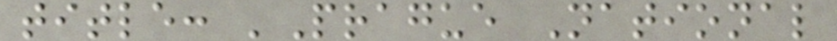title: 'Prague National
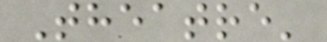Theatre'
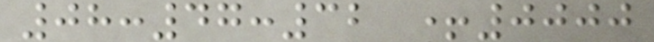08:47:32 +0000
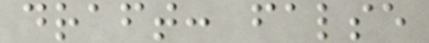draft: false
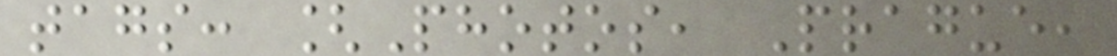tags: [Photos, Prague,
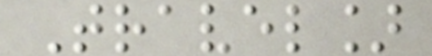Travel]
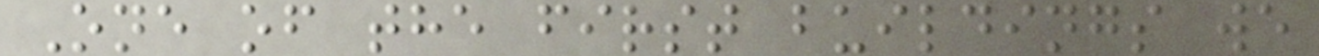One of the first buildings we
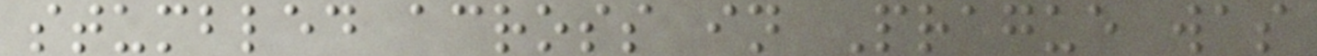stumbled across in Prague was
